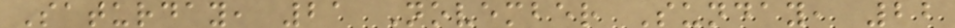Saturday, 21 November Sunday, 22
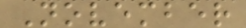November
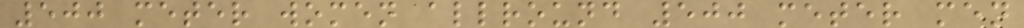500 meter women allround 500 meter men
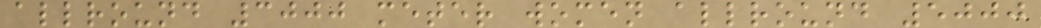allround 3000 meter women allround 5000
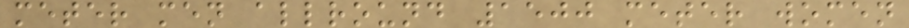meter men allround 1500 meter women
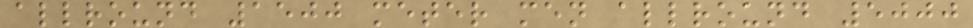allround 1500 meter men allround 5000
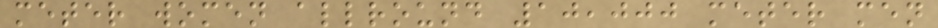meter women allround 10,000 meter men
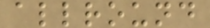allround
